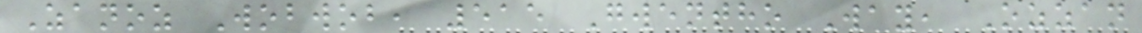Zanoz Wobwob, 515 Gwentho Way, Ozzan
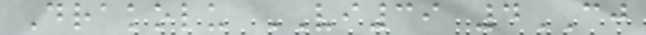Drakolu VI39 4CJ
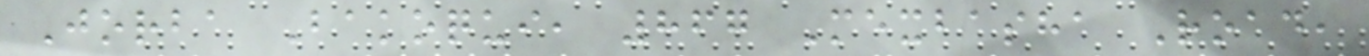Jorba Bakoqui, 867 Mexbasha Road,
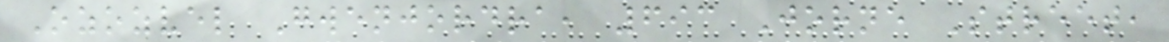Ozozvel Gwenjordra, 693 Jorne Street,
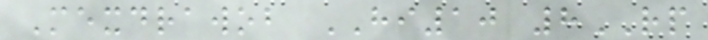Mexdrawob HI10 8RP
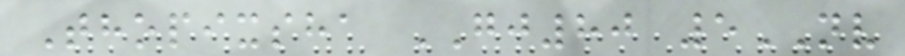Thopixsha GJ80 5NV
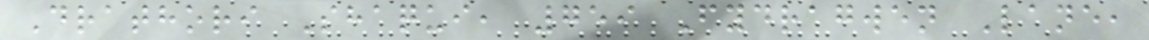Drathori Shaqui, 759 Fydragwen Lane,
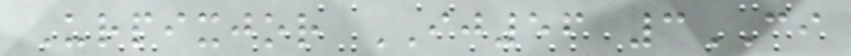Urpixjor IJ56 3CI
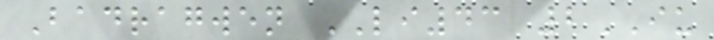Badragwen LI43 2IU
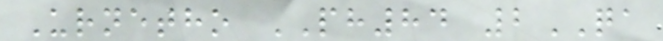Urnetho PH84 2QA
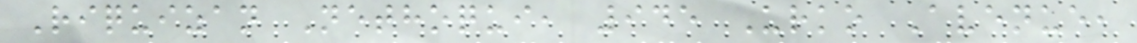Riquizan Nethoqui, 945 Urko Avenue,
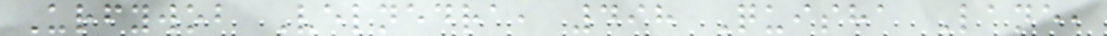Urfywob Velnedra, 498 Quisha Lane,
